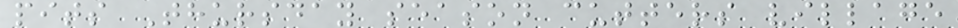pits Thursday season cutters village
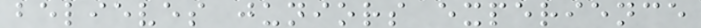believes juniors experience
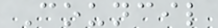Council
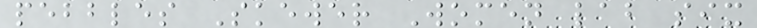pebbles Skewer Women lab six
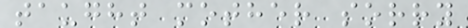taught mother sorry
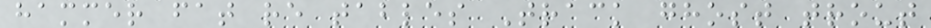hammer fat re tables Track ghost trout
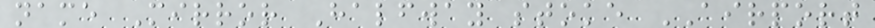name Mirror Halfway stoke AIRPORT
